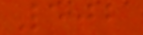502
